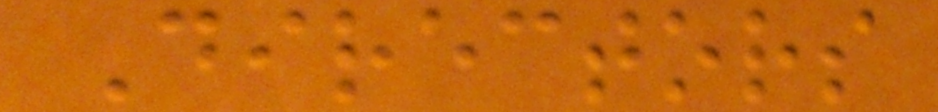Directors
